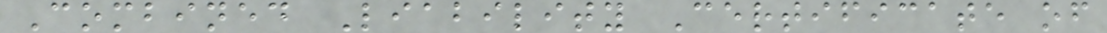Combined Liability Certificate of
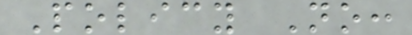Policy No:
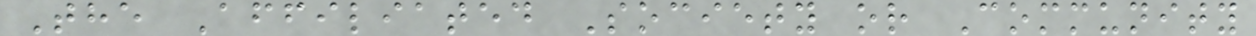The Affiliated Society or Community
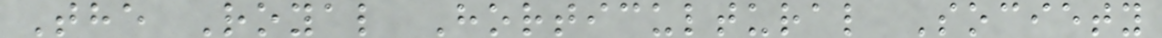The Royal Horticultural Society
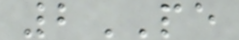2PE
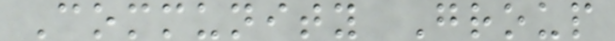Community Group
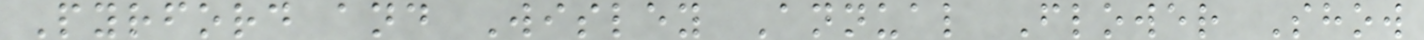Pyrford and Wisley Annual Flower Show
